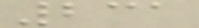231
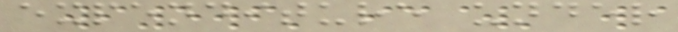expenditure under
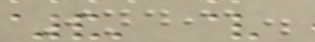India.
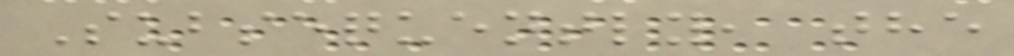Subsequently, the
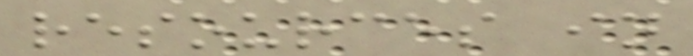resources in
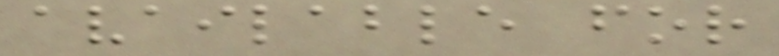available for
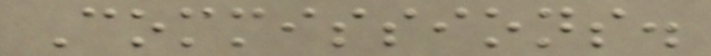Commissions.
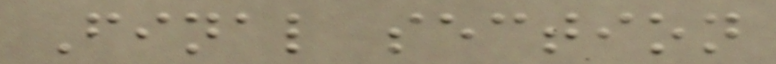Final section
